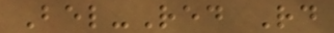Bel-Red Rd
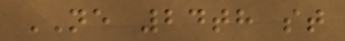NE 24th st
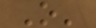O'
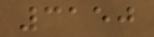3150
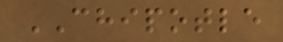CHIPOTLE
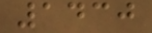1430
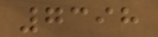7398
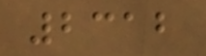2312
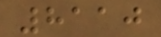8110
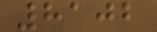8102
